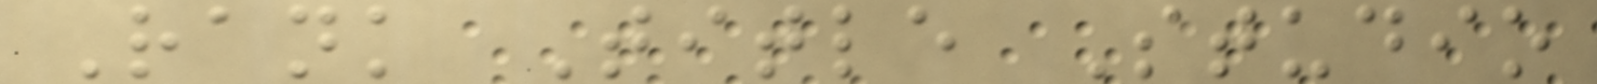Rank Title Studio
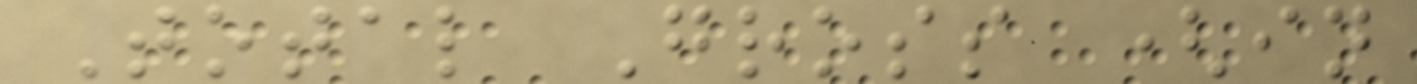Total Gross (in
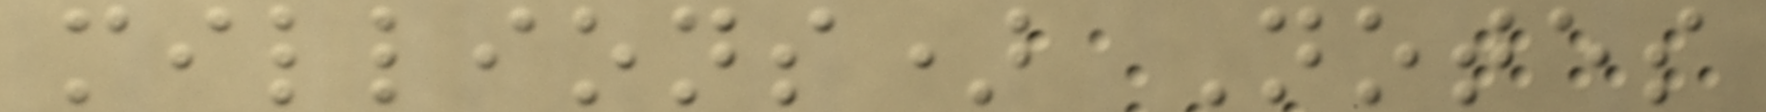millions) Notes
